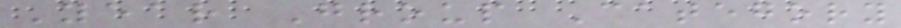Year Group Category
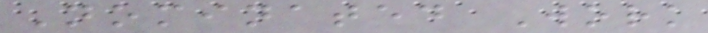Nominated Work
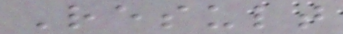Result
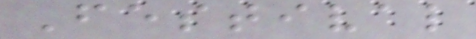Festival
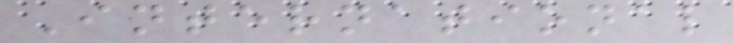International
